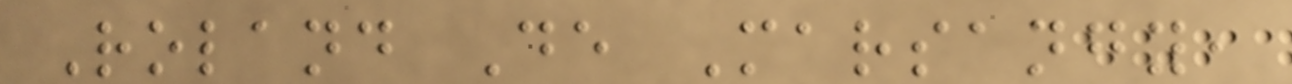Roland De Marsangy,
